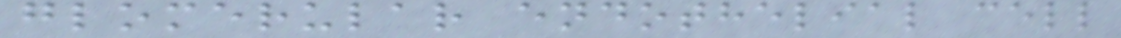glomerular endothelial cell
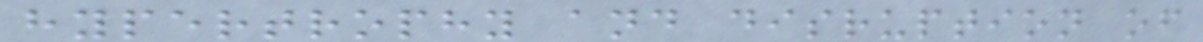hypertrophy and disruption of
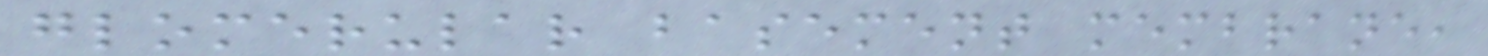glomerular basement membrane,
